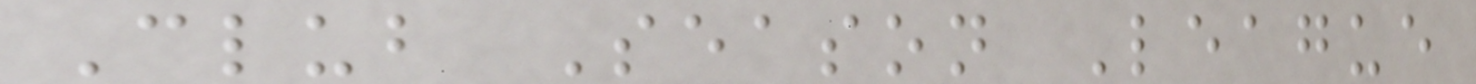Club Season League
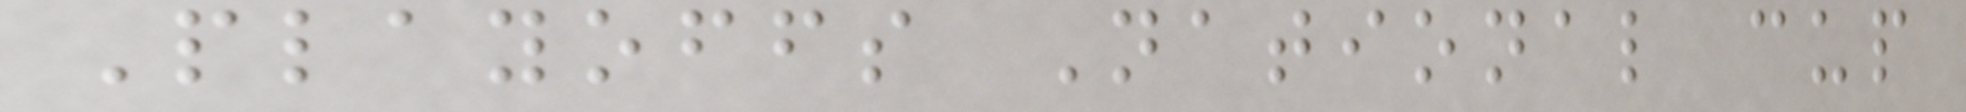Playoffs National cup
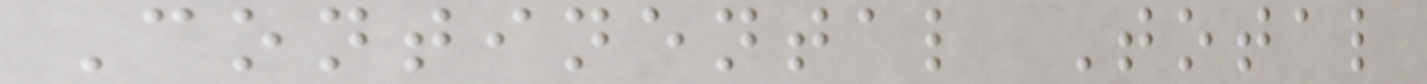Continental Total
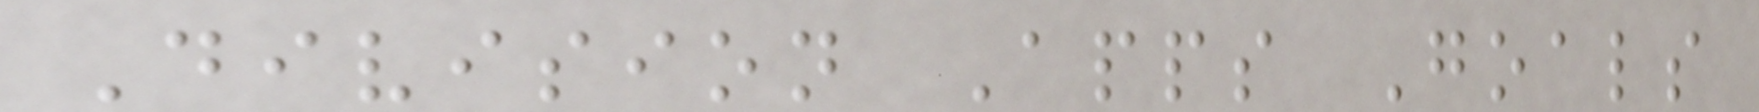Division Apps Goals
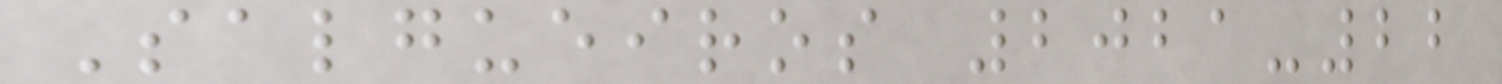Salgueiros 2021-22
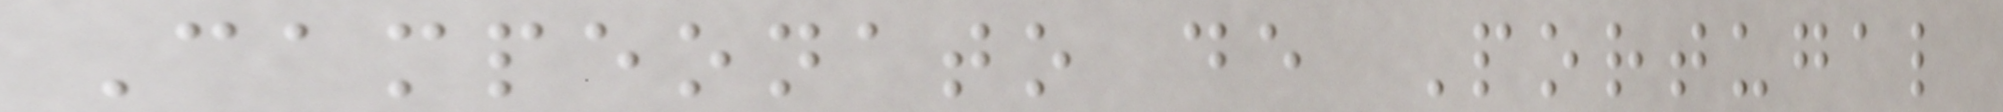Campeonato de Portugal
